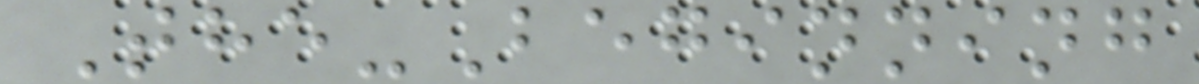The-Beginning
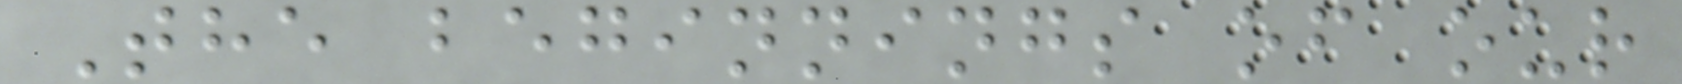The beginnings of our
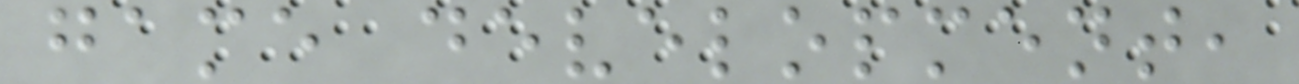game development,
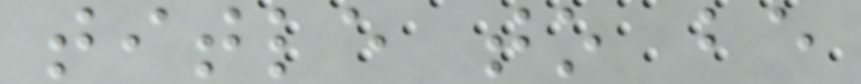title to be
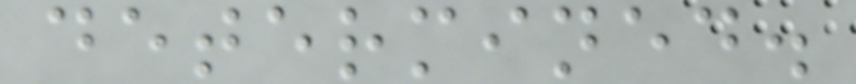determined.
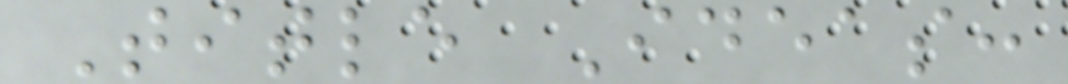Title Ideas:
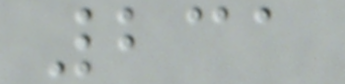231
